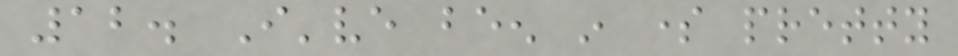12. I've been in some pretty
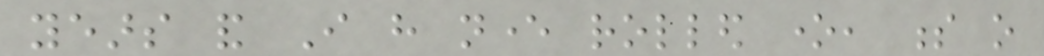years and I have never rolled one, s o
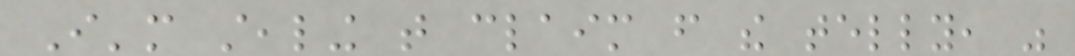I'm stealing that claim from the telly, was
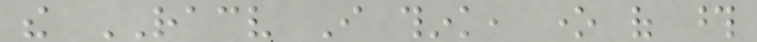the RACV I think, one of those
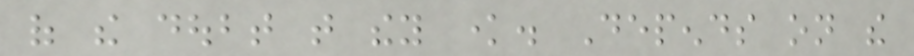of the doubt that they know. Depends on the
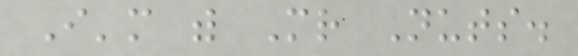I'm with Mr Nuts.
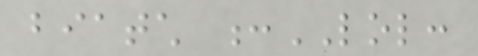biatch :LOL:
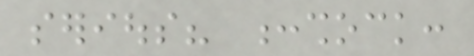serious? :shock:
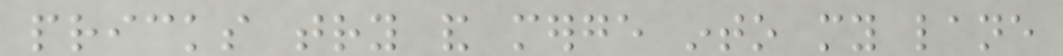pricks try and merge into my lane
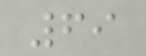69
